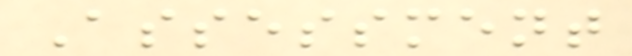Assessment
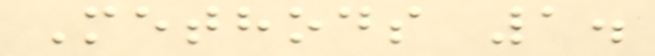Methods 1.
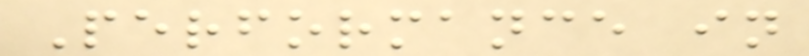Performance in
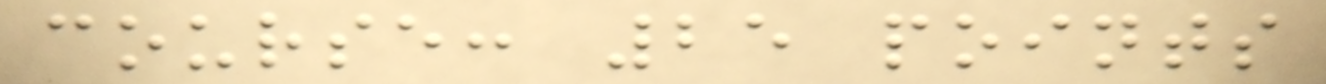course: 25 points
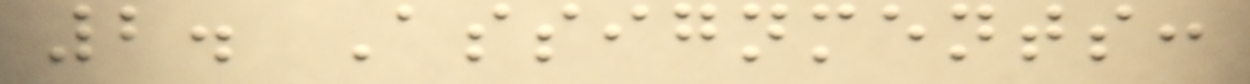2. Assignments:
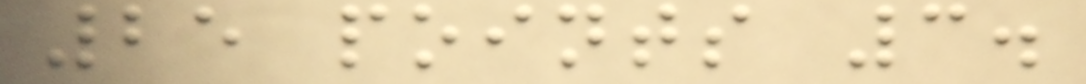25 points 3.
